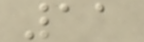11
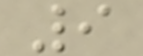9
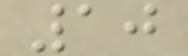10
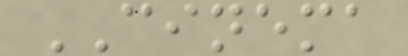CINEMA
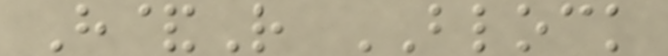H&R BLOCK
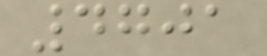4701
